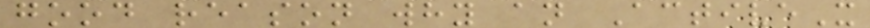good reason why an ActiveX
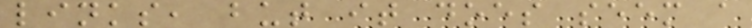links, but it does seem a
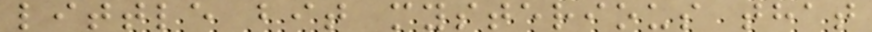little bit mysterious that
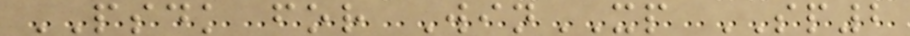PSDK for WinXP SP2
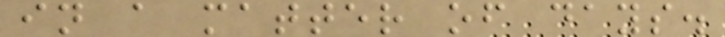in a matter of days.
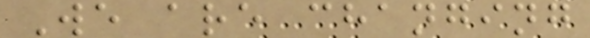We are changing
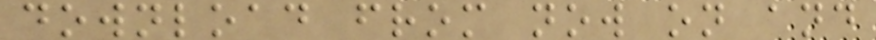download from now on and
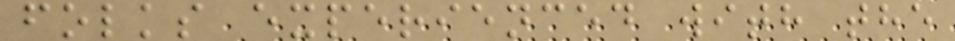folks experienced with the
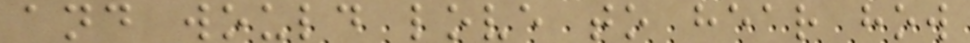and would love to hear how
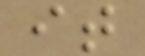it
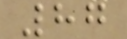87
